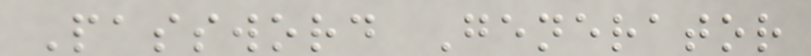Password Generator
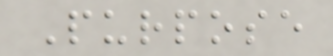Purpose
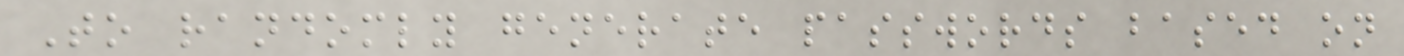To randomly generate passwords based on
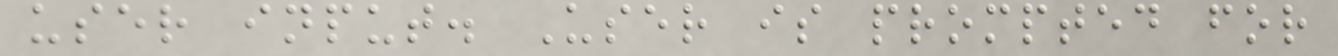user input. User is prompted for
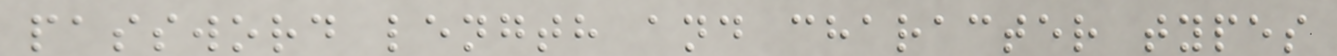password length and character types
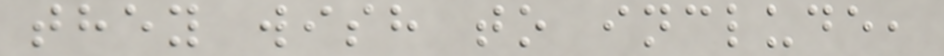they wish to include,
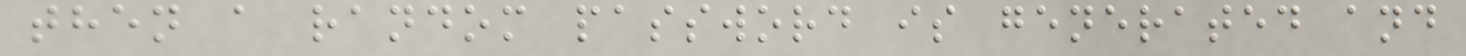then a random password is generated and
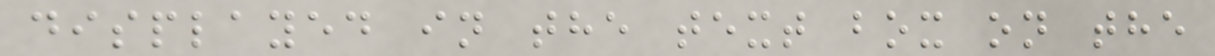displayed in the text box on the
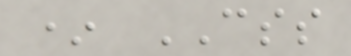* CSS
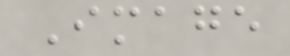Image
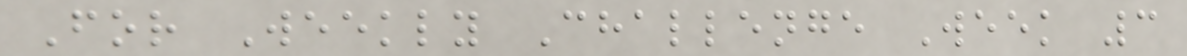For Weekly Challenge Week 3
